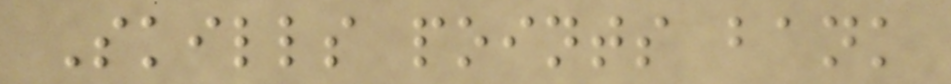Skills points bank
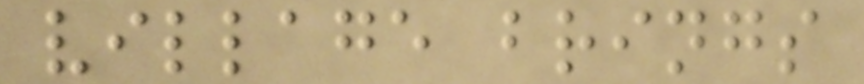village brings
